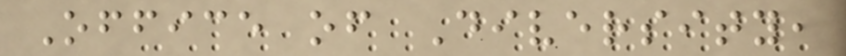Office of Diversity,
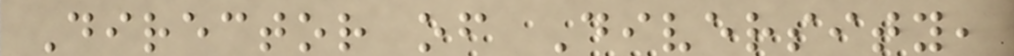Director of Diversity,
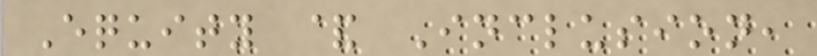Equity & Inclusion,
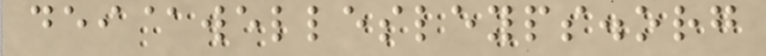dei@wellesleyps.org
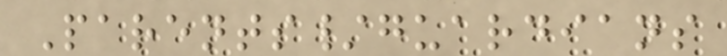Parents/guardians
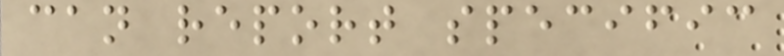can report specific
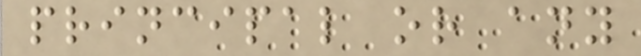principal or any
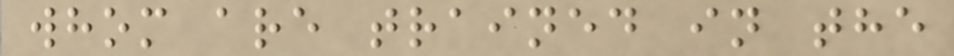whom are trained in the
